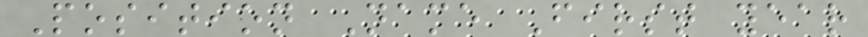Position Name First year
